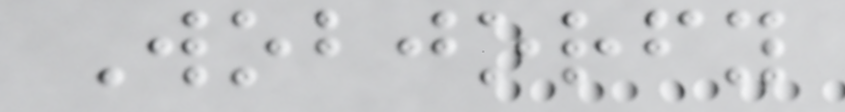Wobjorfy
